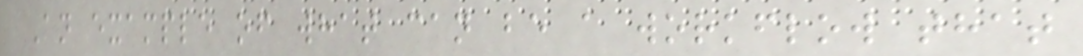An example of what can be a workflow that
